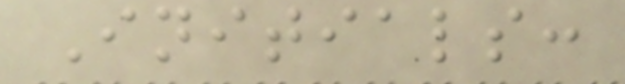Initials:
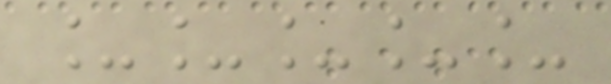_____
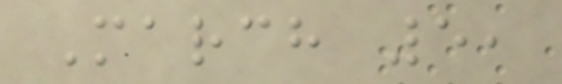March 5,
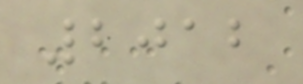2012
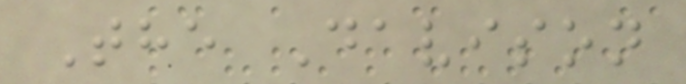The Davison
